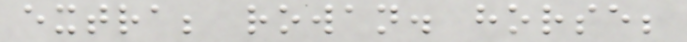extra; rowan. horse;
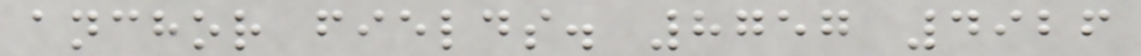anchor fields. 8757 4926
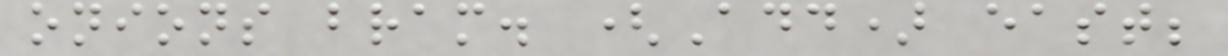onions bram. (Add) east;
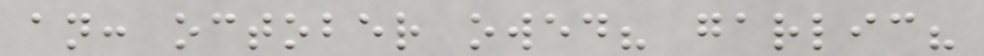an: october owed? garlic?
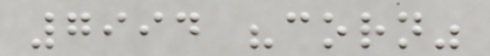7994 "corn"
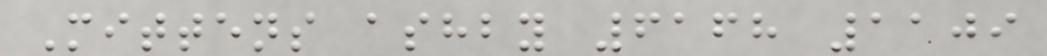Mittens ashby 6168 1109
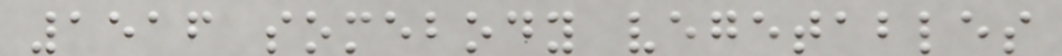1516 somebody vegetables
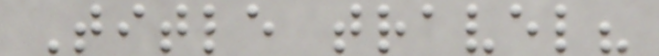Title travel?
